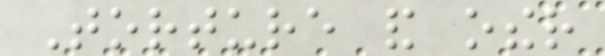Torture and other
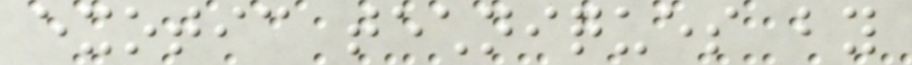exotic techniques by
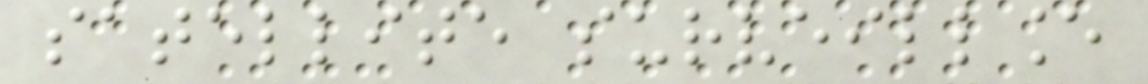satellite surveillance
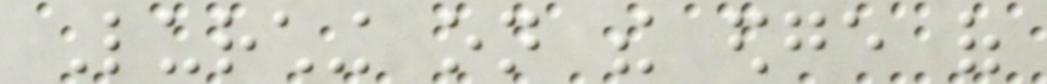Lurching on the edge of
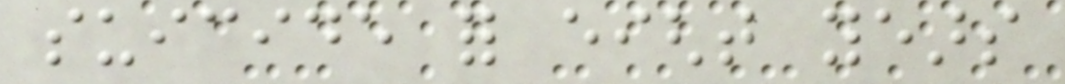suicide for eight years
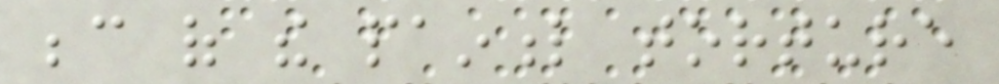because of the painful torture
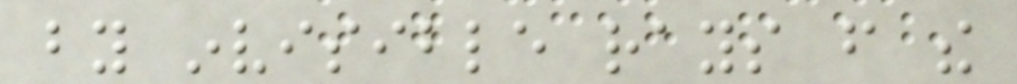by invisible rays from the
